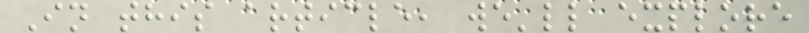In this article, we'll explore
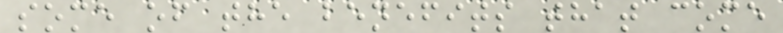some of the benefits that come
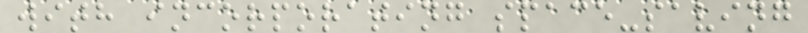with incorporating space-saving
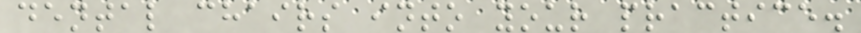dental chairs into your practice.
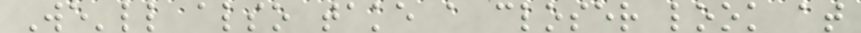We'll also take a closer look at
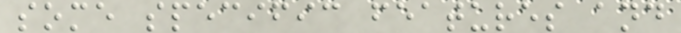some specific features and
